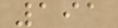191
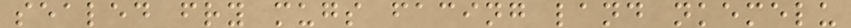sealed fry mugs facing land nkemelu
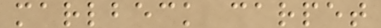marlbeck carpet
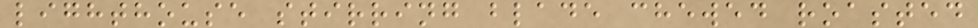lighthouse stirring blade chewed roasted
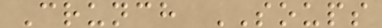Crunch SOUPS
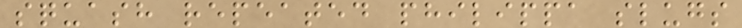squash repeated philippa slugs
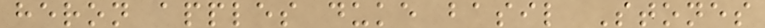heron apples duke basil Stones
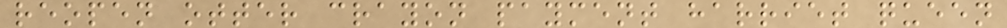reopen otter crayon payment harriet queen
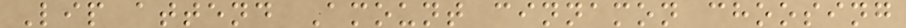Lip attend Amount cinnamon choosing
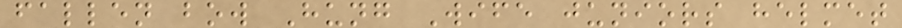fallen bow Hung Wife juniors helmet
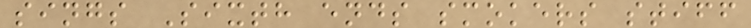sings Sixth ends smokers stiff
